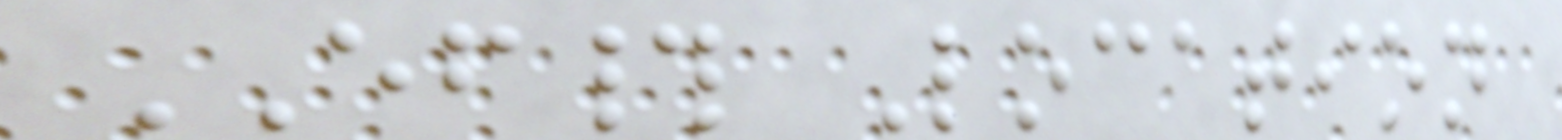EF# Location
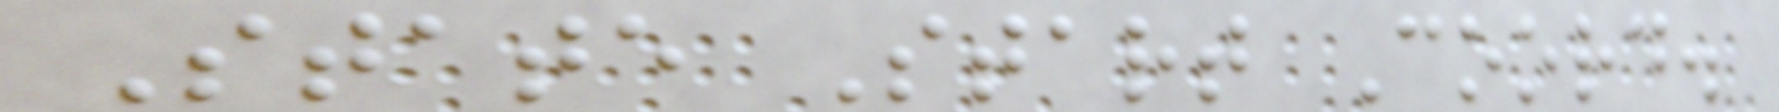State Start Coord.
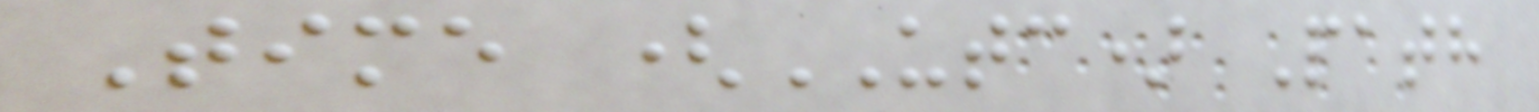Time (UTC) Path
